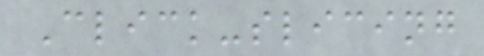Click-slicing
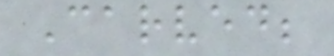Carved;
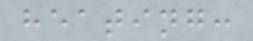heating:
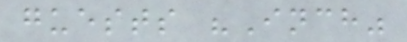guests "Inch"
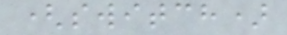(switch)
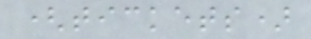(tickets)
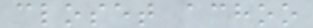closet achoo
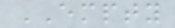EMPTY
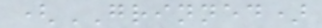(GRINNED)
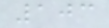103
